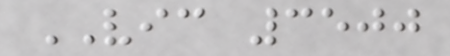VIC 3500
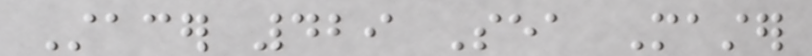Stacer 429 Sea Master
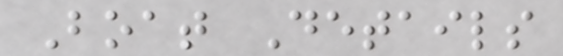Boat Details
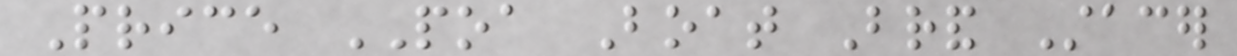Price POA Boat Brand Stacer
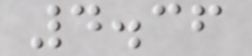4.36
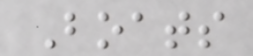Boats
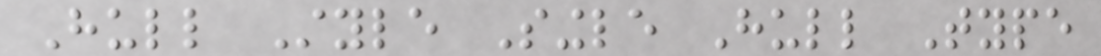Hull Style Single Hull Type
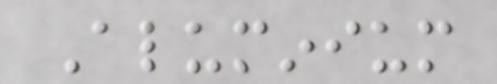Aluminium
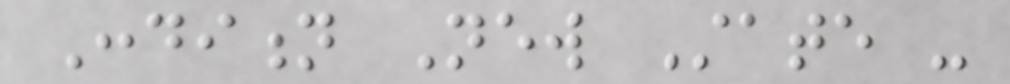Condition New State -
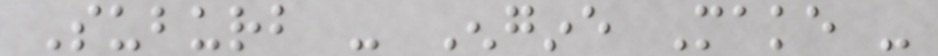Suburb - Engine Make -
